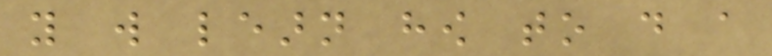you will learn how to do a
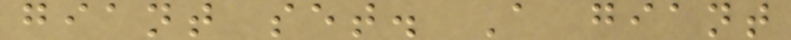giant set. A giant
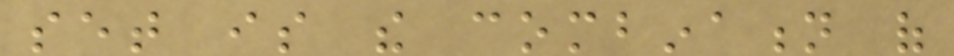set is the combination of
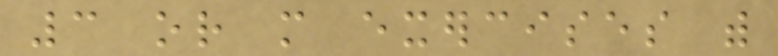3 or more exercises with
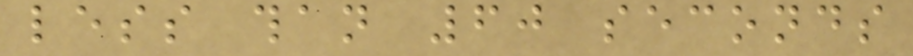less than 60 seconds
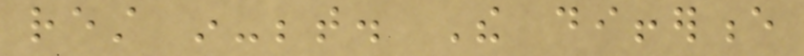rest in-between. The difference
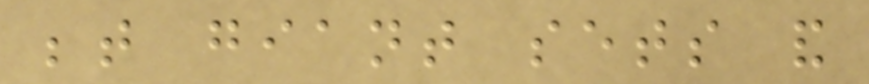between giant sets and
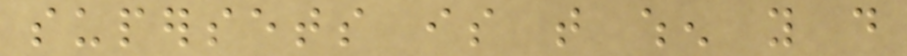supersets is that when you do
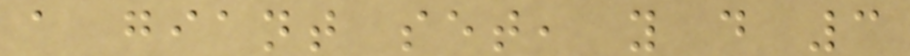a giant set, you do 3
